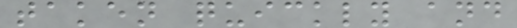taken quickly and
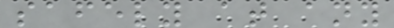safely at any
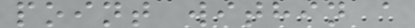point within a
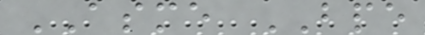ASME BPE
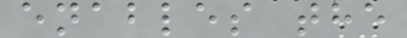enables the
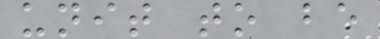unit to be
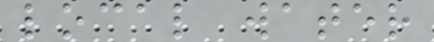local water
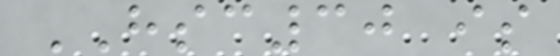HSC30 is
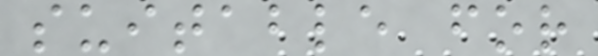suitable for
